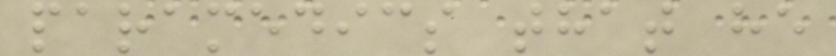paramedics that he
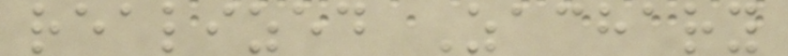realized Zachary
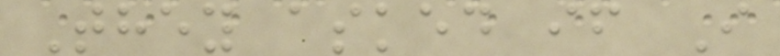They asked if I
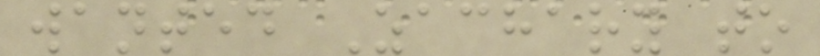wanted Zachary to
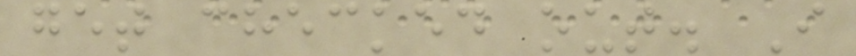get checked out. I
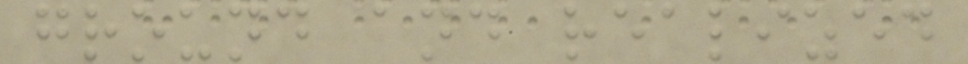ground and realized
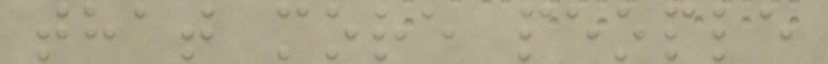that more people
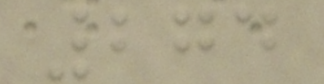274
